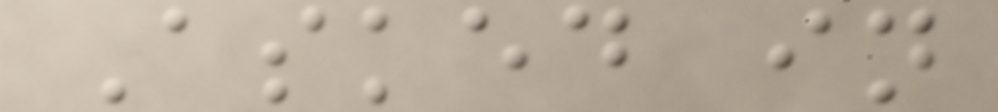Asked in
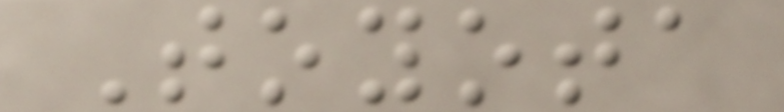Toyota
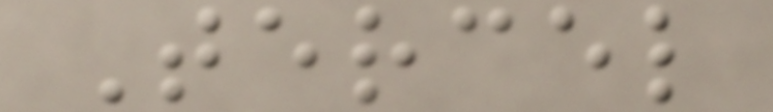Tercel
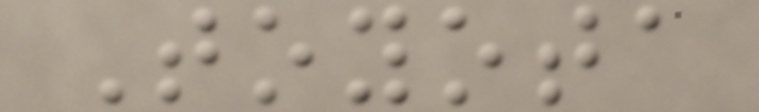Toyota
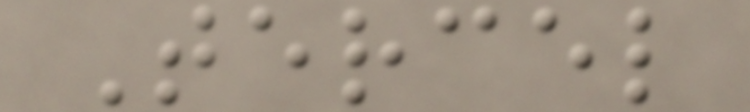Tercel
